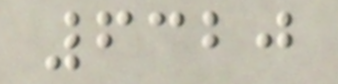6320
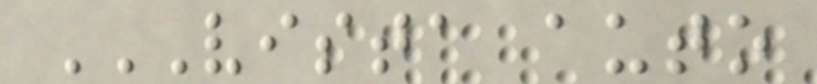VISTA AUTO
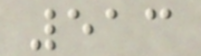513
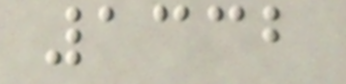1332
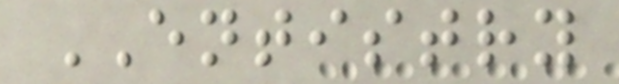ENTISTRY
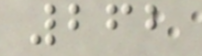262
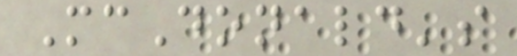McDonald's
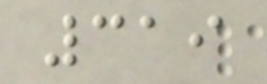319
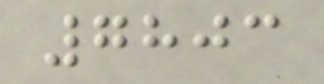7803
